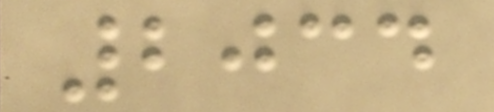2034
